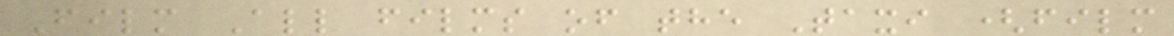Film All films of the Taxi (film
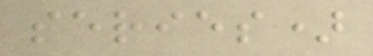series)
